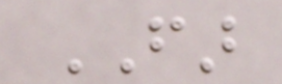FAR
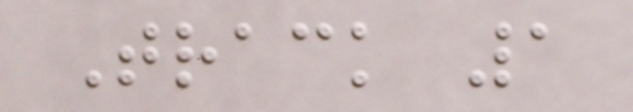Track 1
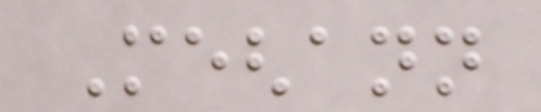Meghann
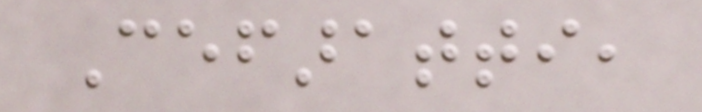Cefaratti,
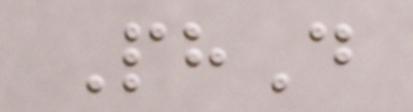PhD
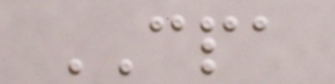CPA
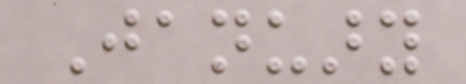January
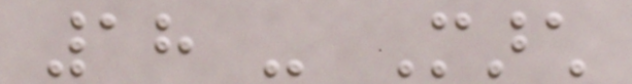18 - March
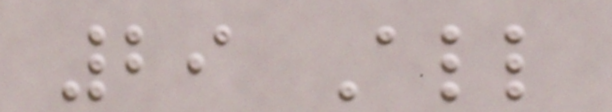29 All
